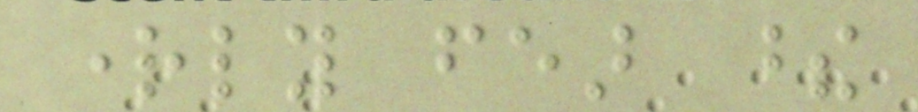rightly fear these
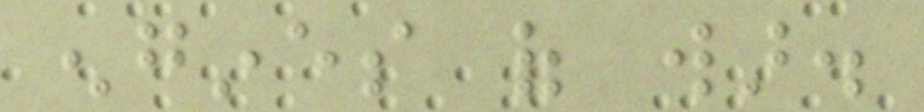engines of war.
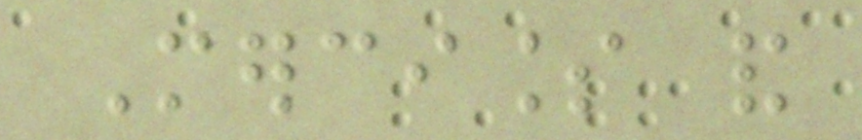Merciless and
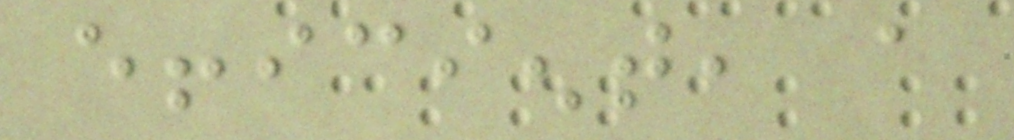efficient, a
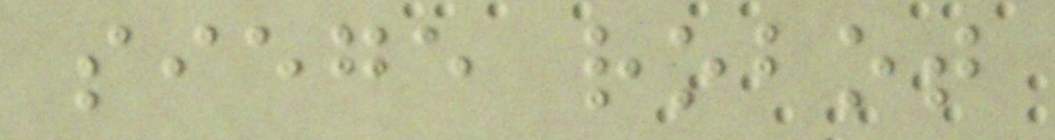siege robot
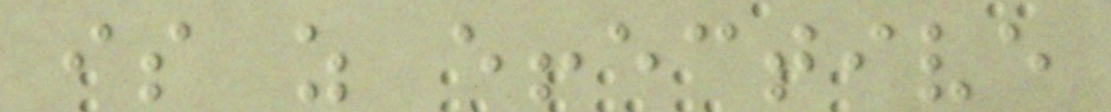is as effective
